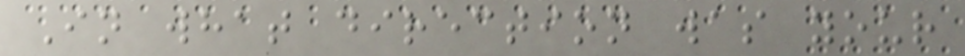In what direction was your
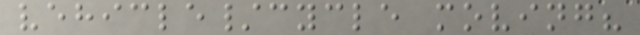vehicle/cycle moving?
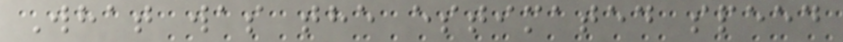What was the estimated speed
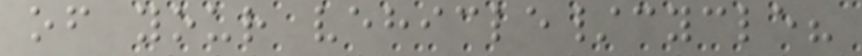of your vehicle/cycle?
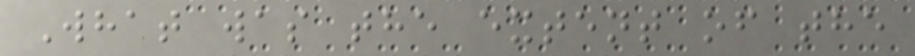What was the extent of the
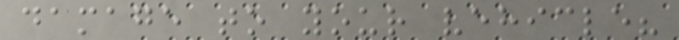damage to your vehicle?
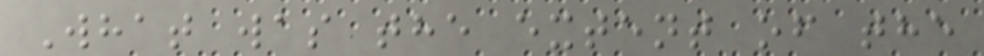What was the extent of the
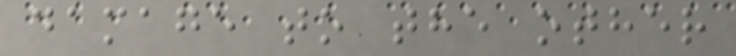damage to the other
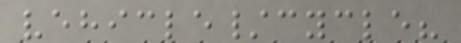vehicle/cycle?
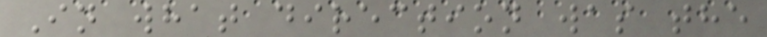In what direction was the
